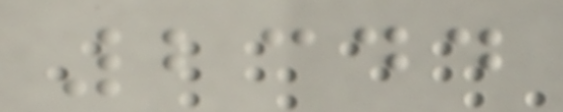2344
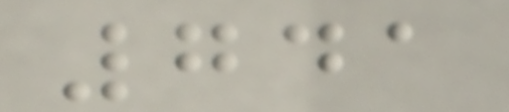741
